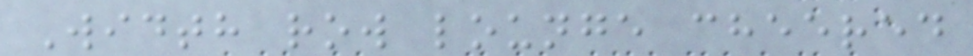Width row lounge cheered
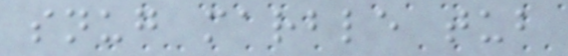snug marble tub
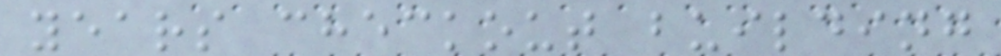years checkout building
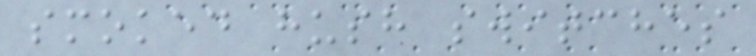smoked hush switches
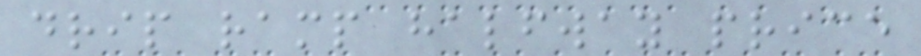drip ramp halfway price
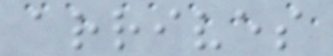arrives
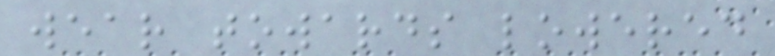wear towards lowered
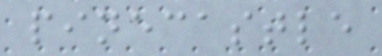pinecastle
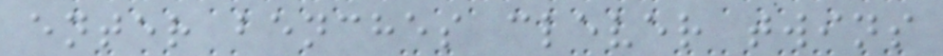enter benches clever twins
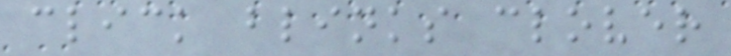click blinks clover
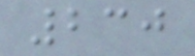230
